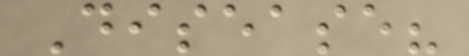Disease?
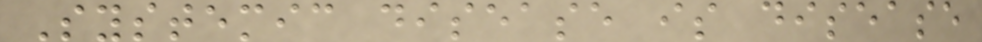Systemic disease is disease
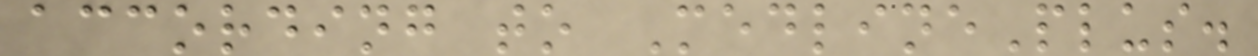according to MedlinePlus.
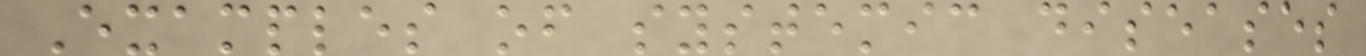Examples of systemic diseases
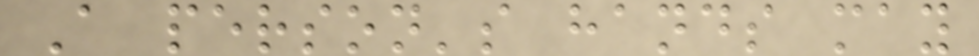A person's hands may
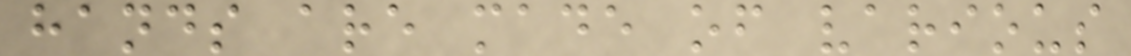hands are made of various
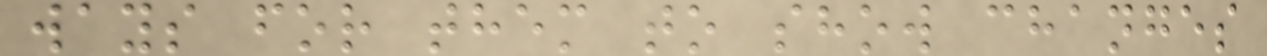ways for them to show changes
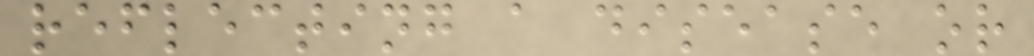reflecting a disease or
